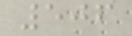506
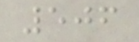506
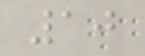10
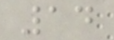14
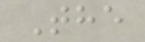The
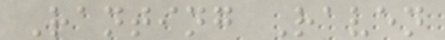Ranting Raven
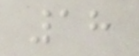18
